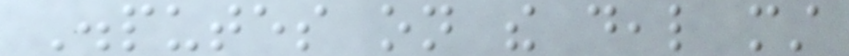Disputes on the deal must
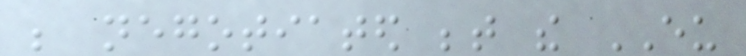be negotiated between the EU
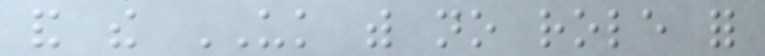and the UK with no role for
